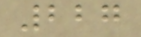227
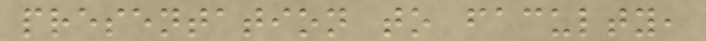presentation to faculty,
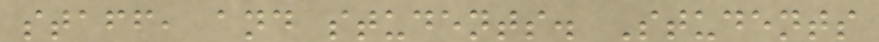staff, and students. Students
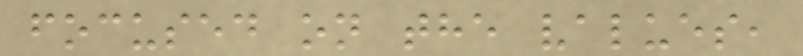focused on the values,
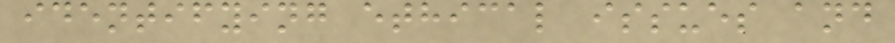identifying ethical issues and
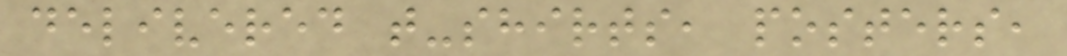delivered t-shirts, posters,
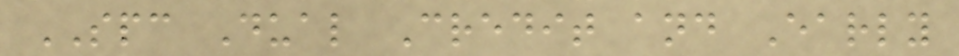SPC Dual Credit and Early
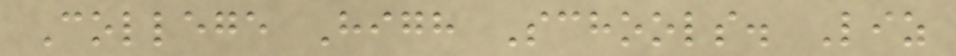College High Schools. Liz
